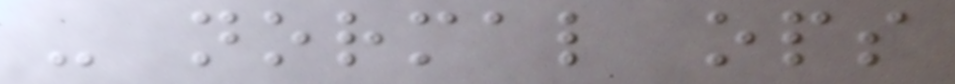- normal ops
